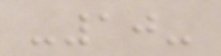-10-
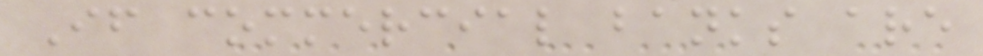If commercial banks are
